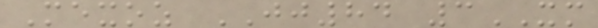Mexoz JJ84 3XM
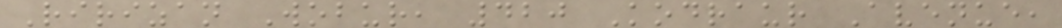Ririzan Wobur, 420 Kodraur Avenue,
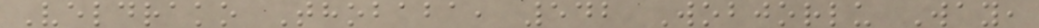Veldrako Thobaba, 542 Wobjorlu Way,
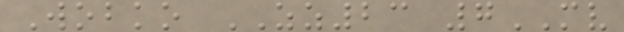Wobko ZZ23 7MV
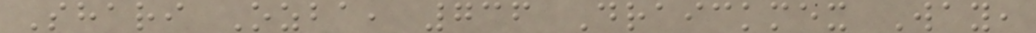Shari Ozba, 736 Draickmex Way,
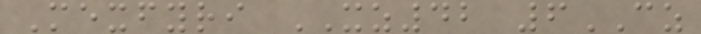Mexfyri XZ42 6CZ
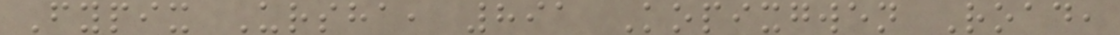Fypix Ursha, 891 Kopixgwen Road,
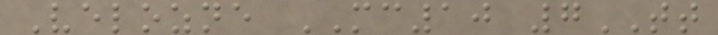Velozne MC10 7TT
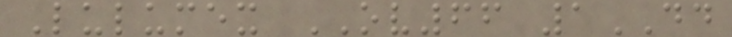Lulumex OV66 1DD
